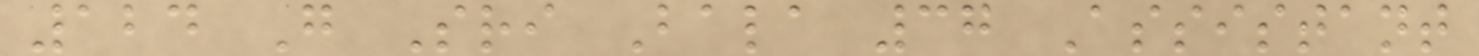124 G Sri Bala 37 Assistant
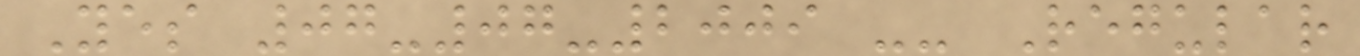Yes 07-07-2009 -- Regular
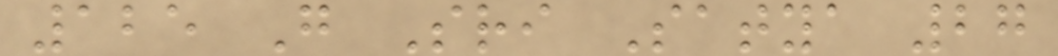125 G Sri Satya 27
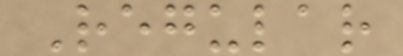Regular
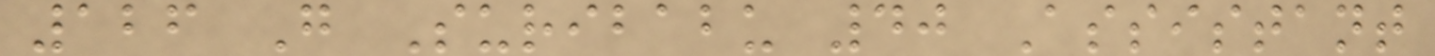126 G Suribabu 40 Assistant
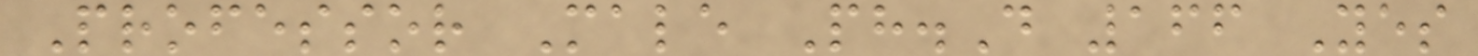Professor Male Ph.D 166 Yes
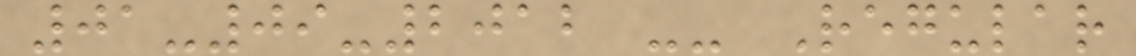01-09-2012 -- Regular
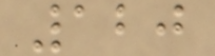120
